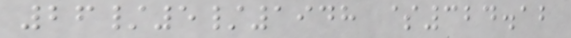26/5/1948 $324.12
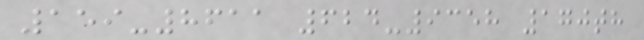159-8611 624-9358 170th
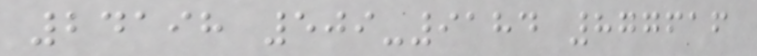24198 509-9184 877616
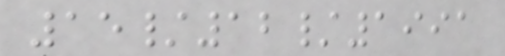15/12/1991
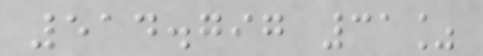514.797 31%
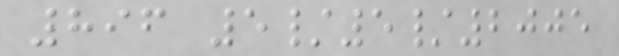896 5/5/2005
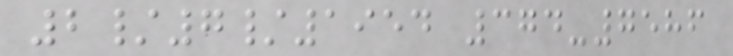2/7/1954 374-7586
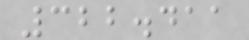322.411
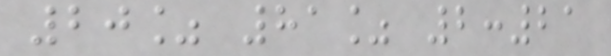20% 81% 2:21
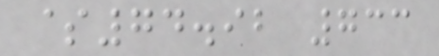$74.92 733
